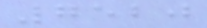7520
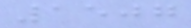1507
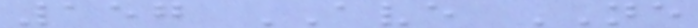157 AVE NE
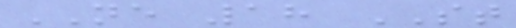NE 18 ST
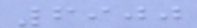6900
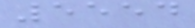5554
